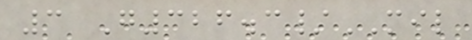3 G326.3/MIL
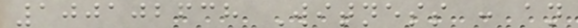100102638 Witness : an
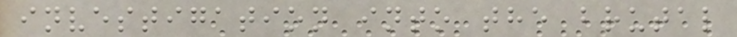investigation into the brutal
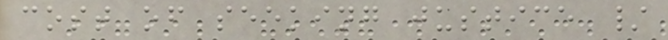cost of seeking justice /
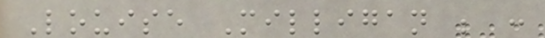Louise Milligan ; :
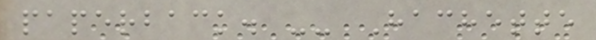paperback. -- Hachette
